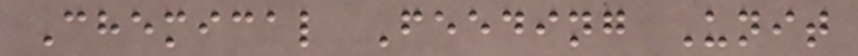Chemical Feeding Unit
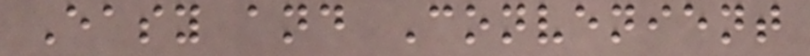Easy and Convenient
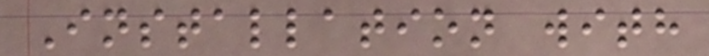Installation with
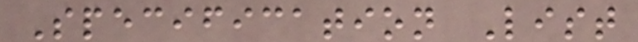Specification List
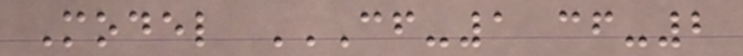Model CF-1 CF-2
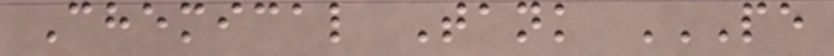Chemical Tank PE
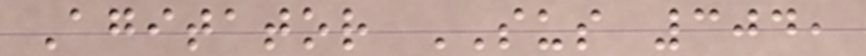Agitator SUS 304,
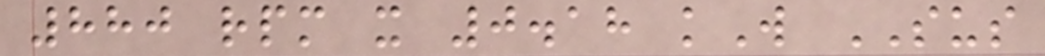880 rpm x 0.18 kW SUS
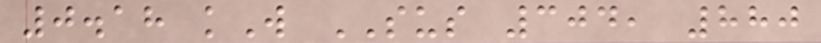0.18 kW SUS 304, 880
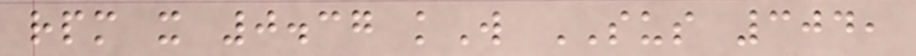rpm x 0.37 kW SUS 304,
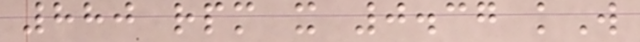880 rpm x 0.37 kW
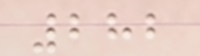282
